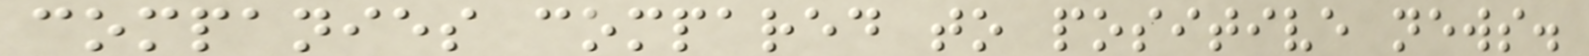companies compared to positive news.
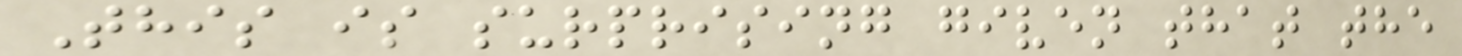This is surprising given that the
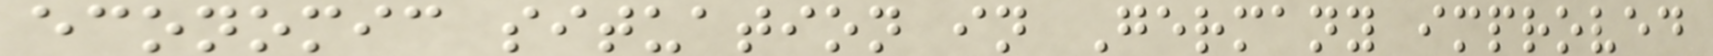economic situation in Germany improved
